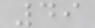49
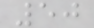50
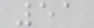51
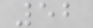52
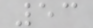53
